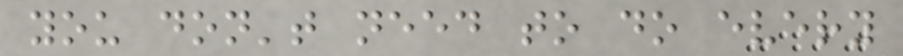you don't need to do every
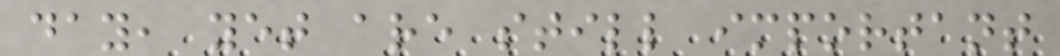day, yet are still important
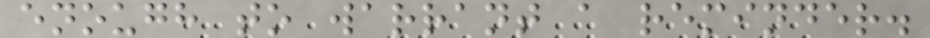enough to warrant a reminder.
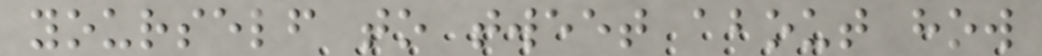yourself to tweet about how
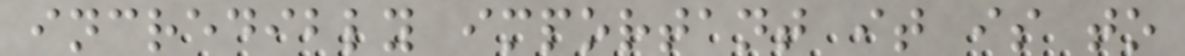incredibly important it is to
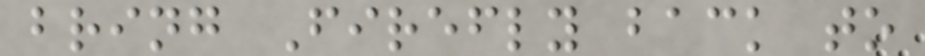bring Firefly back to
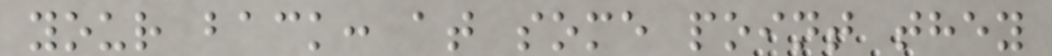your back: at some point they
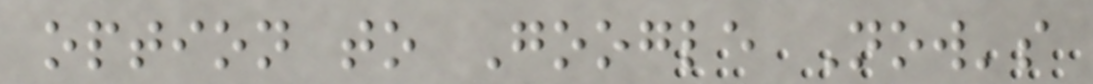option to Google Now's
